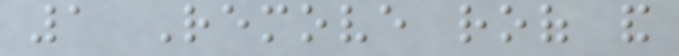1 Remove roof and
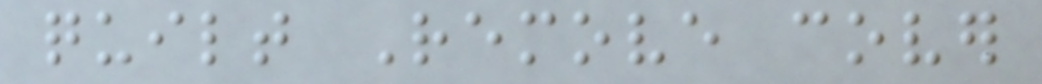quilt Remove cover
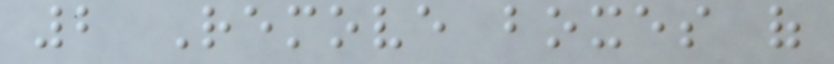2 Remove boxes of
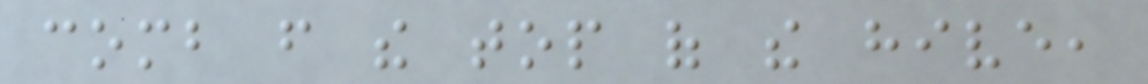comb from the top of the hive,
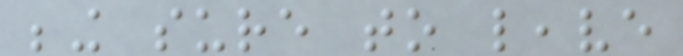being sure to leave
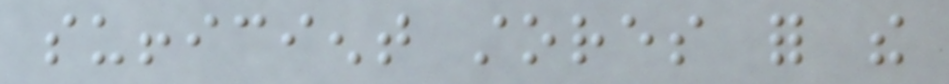sufficient stores for the
